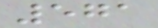571
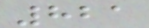821
